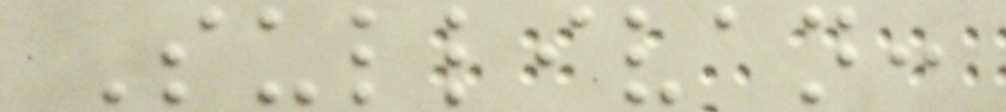Sullivan:
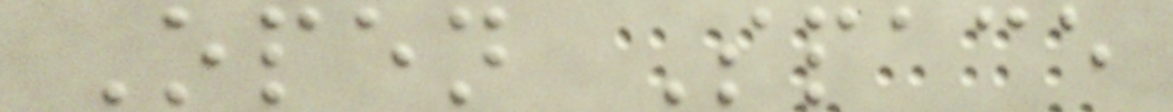Open Space
